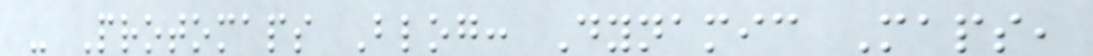- Protomaps Blog: Dynamic Maps,
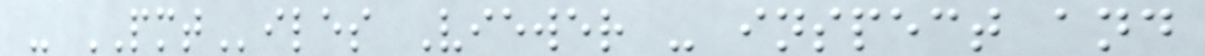- PMTiles Viewer - inspect and
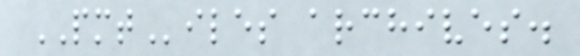PMTiles archives.
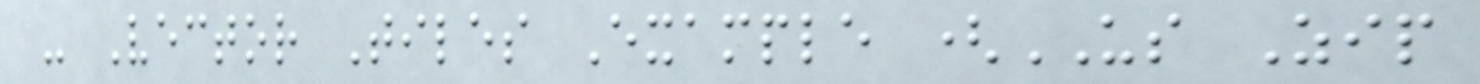- Vector Tiles Example (US Zip
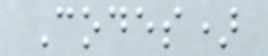Codes)
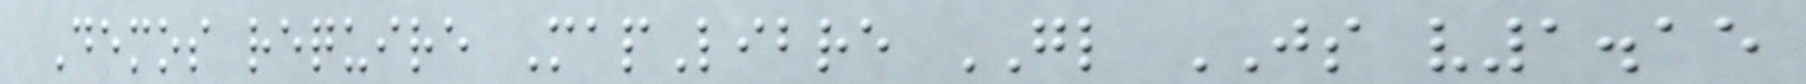Demos require MapLibre GL JS v1.15
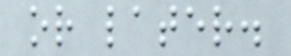or later.
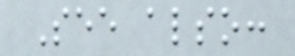See also:
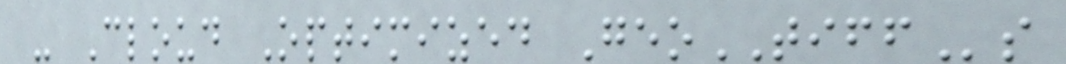- Cloud Optimized GeoTIFFs
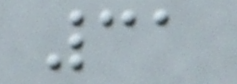31
